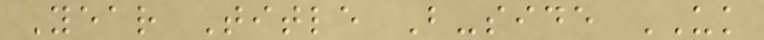Year Title B-side UK
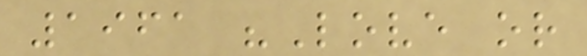1961 "Love or
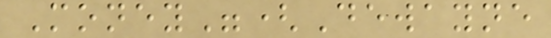Money"(Dewayne
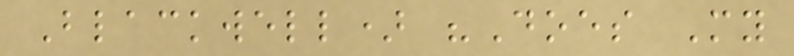Blackwell) "Does My
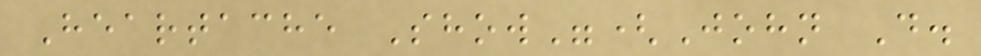Heartache Show"(John D.
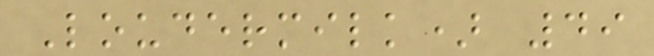Loudermilk) 49
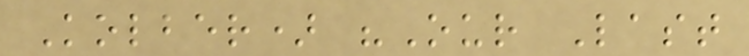Kolber) "Our Last
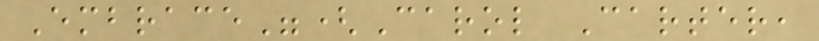Embrace"(Carol Carter,
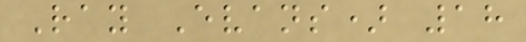Ray Evans) 18
